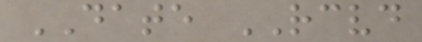DATE RECEIVED
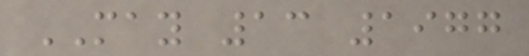MAY 13 1977
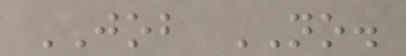JOB NO.
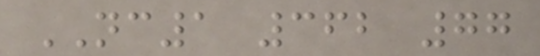NC1 362 77
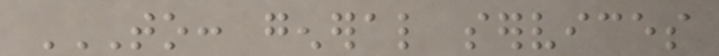TO: GENERAL SERVICES
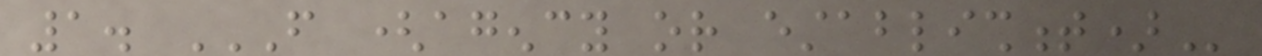1. FROM (AGENCY OR ESTABLISHMENT)
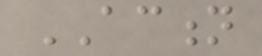ACTION
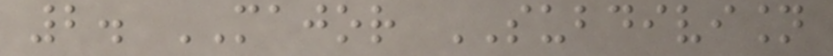2. MAJOR SUBDIVISION
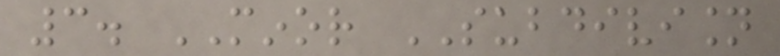3. MINOR SUBDIVISION
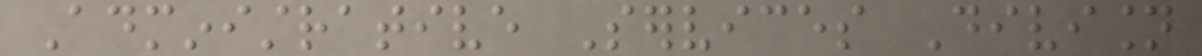Administrative Services Division
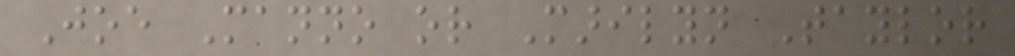Joe Manno or Marilyn Taylor
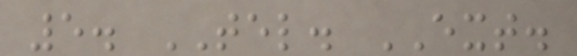5. TEL. EXT.
